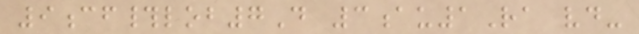9cf#lob7D 3au1Ra vd-
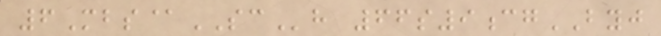6Mbs@SCh 66s9cgBYJ
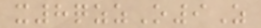x8qzzO9Z
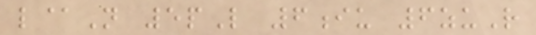l@N 5pL 6iu 6zuR
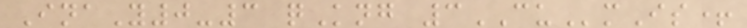InaY0-3 qKng 3CUmIs+
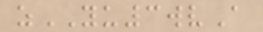zYU3wvA
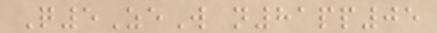Q5ZeW n81pp05
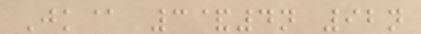Jk@ 3&4n 92n
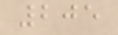205
